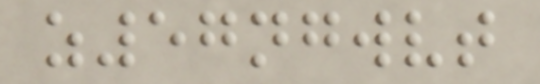z57ngwvt
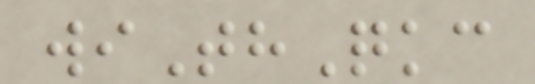wiThQkc
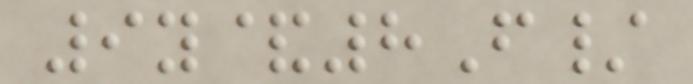9y&8F/
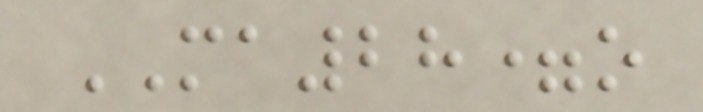MA28=o
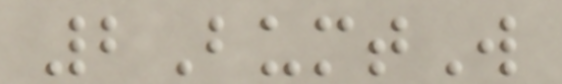2BumtW
